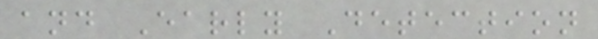and Early Detection
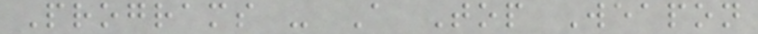Programs - A Top Weapon
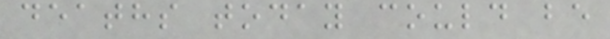deaths today could be
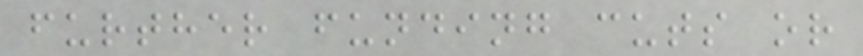further funding cuts or
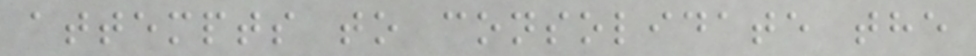attempts to consolidate the
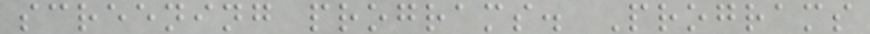screening programs. Programs
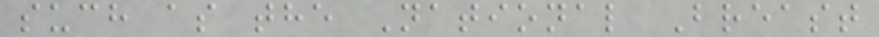such as the National Breast
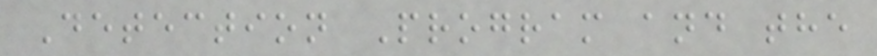Detection Program and the
